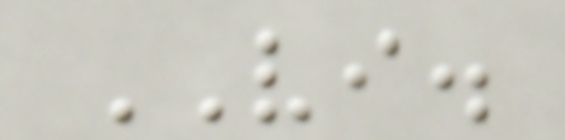VI.
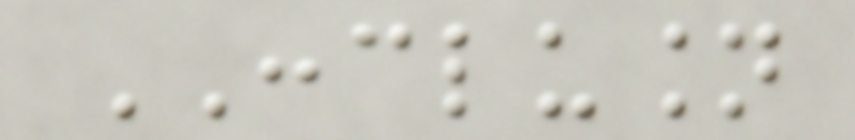CONCLUSION
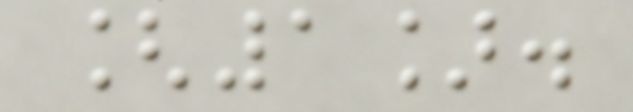[1].
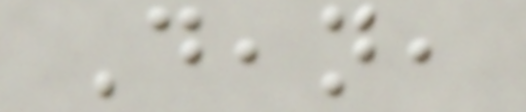Dean,
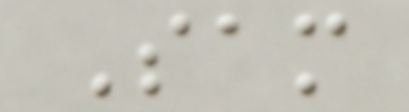Sam
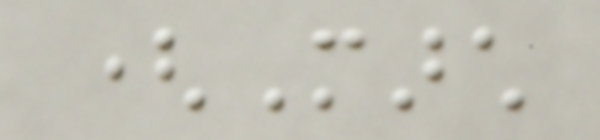(March
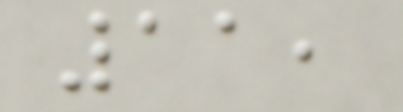11,
